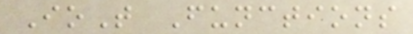IoT Functions
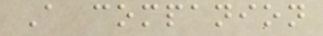A companion
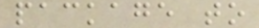package to
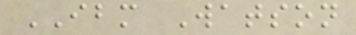IBM Watson
